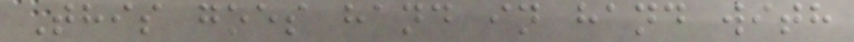This goes hand in hand with
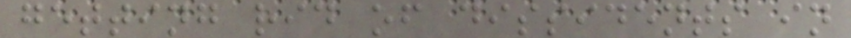getting rid of dissidents in
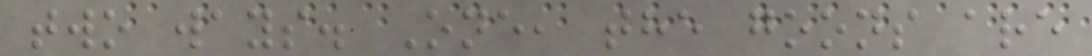two ways. One, the goons are
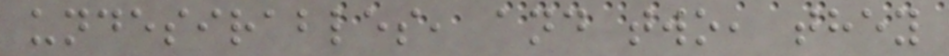undesirables, and two, they
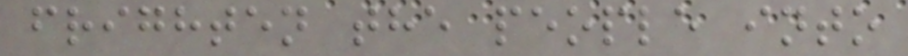frighten the people into
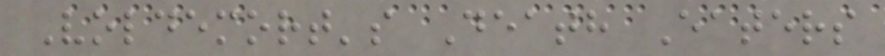Voldemort's Death Eaters
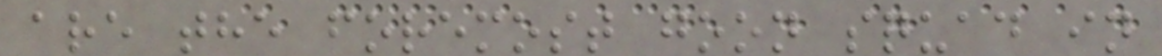are the foremost goon squad in
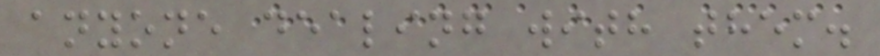anyone dealing with them.
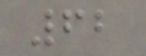62
